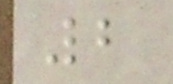2
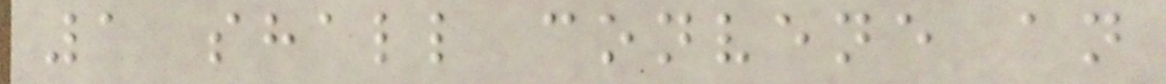1 shall convene an
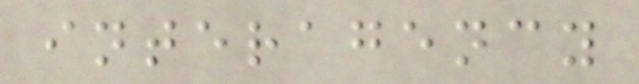interagency
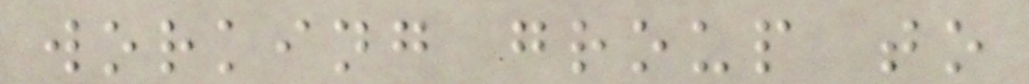working group to
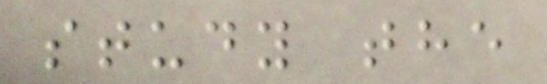study the
